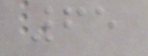65
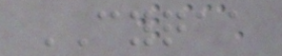CYQAA
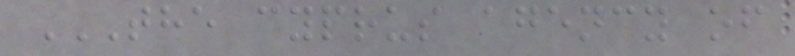THE CYPRUS AGENCY OF
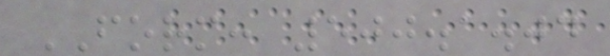FORM: 500.1.04
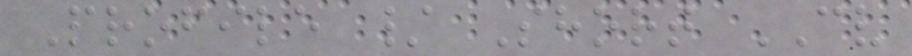Profile / Short CV
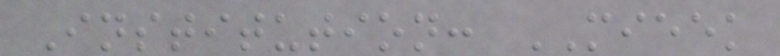Institution: MIEEK
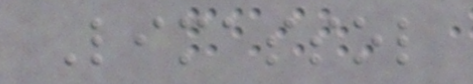Limassol
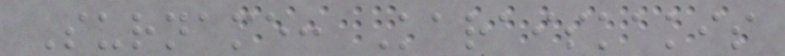Surname: Karaiskakis
